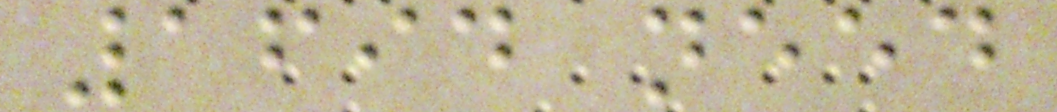1694 need
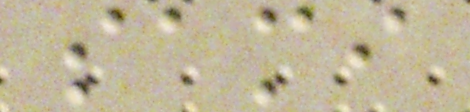sami
